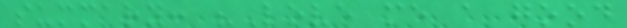summary: "Love me a good
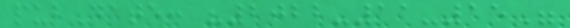pubDate: "2022-11-15"
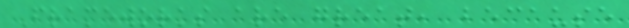Frameworks are great, because
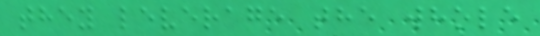they leverage the whole
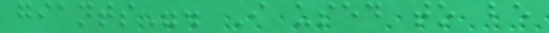giants". I used to be
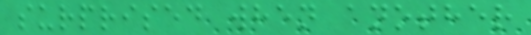surprised when another
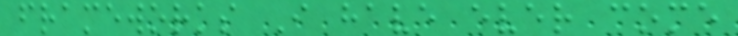frameworks I have ever come
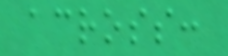across:
